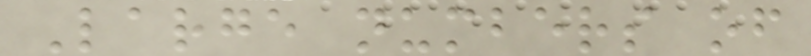Large numbers of
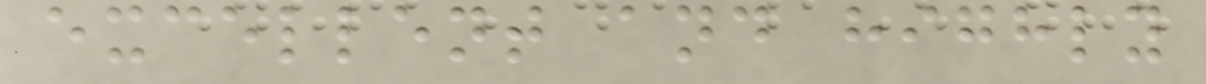excellent and highly
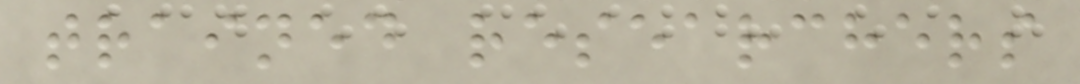trained researchers
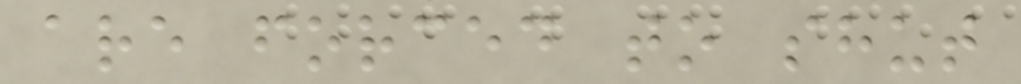are forced to shut
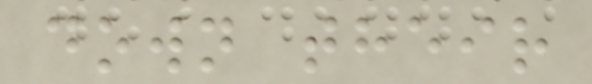down their
